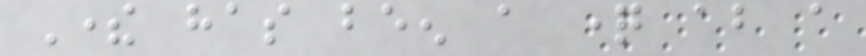There has been a question about a
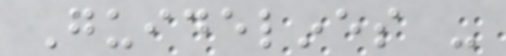Guidelines -
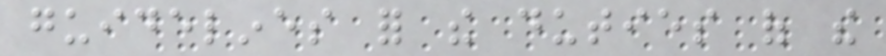guidelines for the duties of the
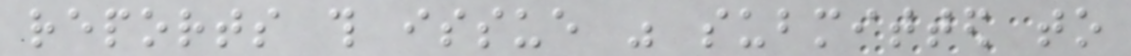reports this issue was submitted to
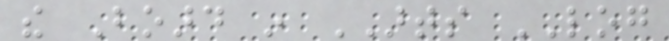the Board in ARTS LOG
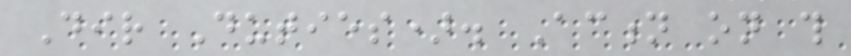Dir Duties). Action on this
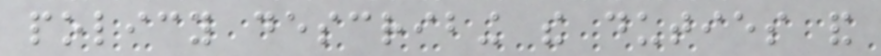policy describing the duties and
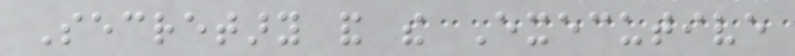Secretary and the Executive
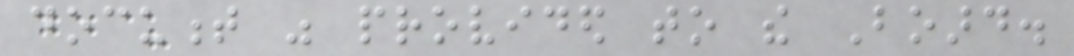document was provided to the Board.
